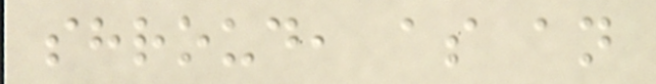shroud, as an
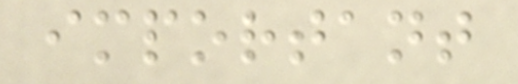important
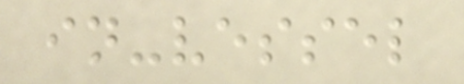in-vessel
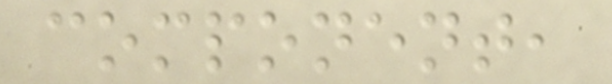component,
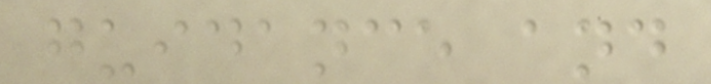guidance and
